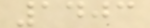1403
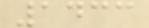1433
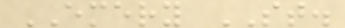EMERY ST.
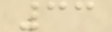33
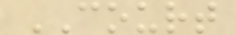COURT
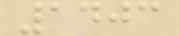1403
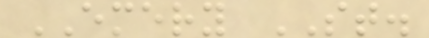EMERY ST.
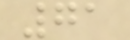71
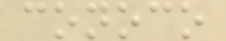conoco
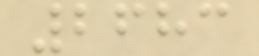2683
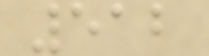512
